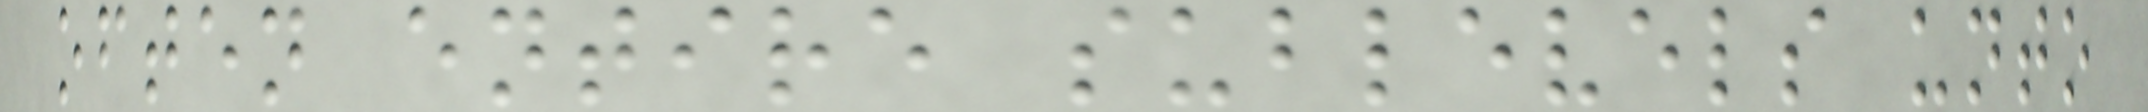often entire sublevels unto
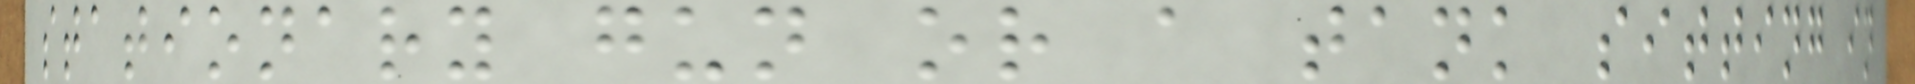stationary gun or a tank sitting in
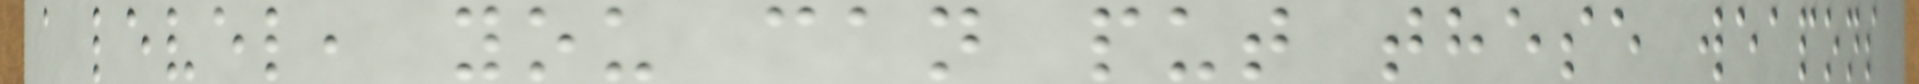a level, you can put these weapons
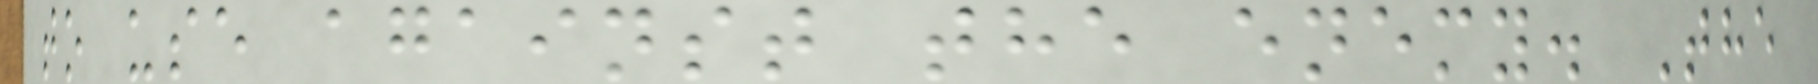to use against the enemy. The
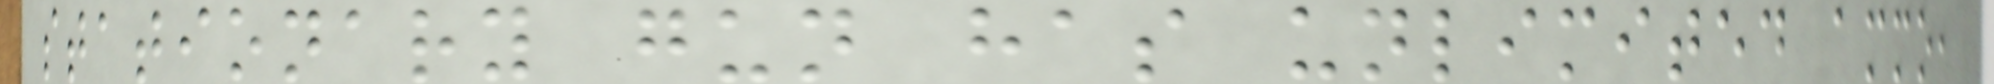stationary gun has unlimited ammo,
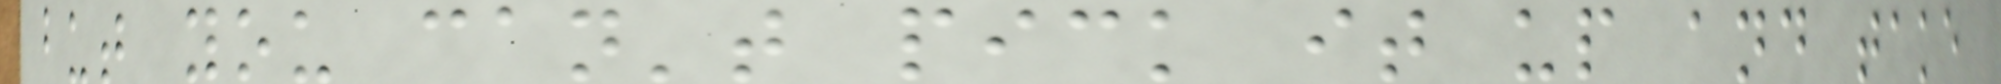but you can't pick it up and take
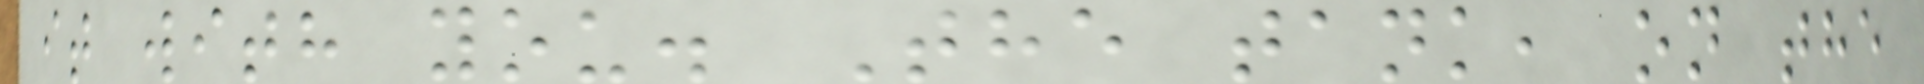it with you. The tank, on the
